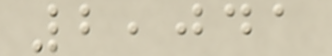2,041
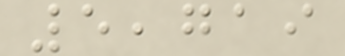5,719
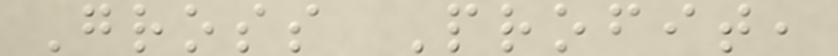Gross Profit,
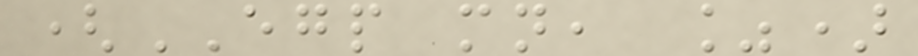(EGP mn, %)
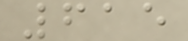615
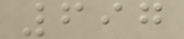697
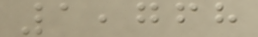1,768
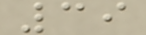39
